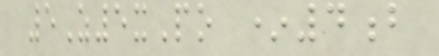5Z5xPo *4b
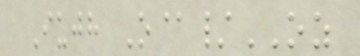Iujh O@/OZ
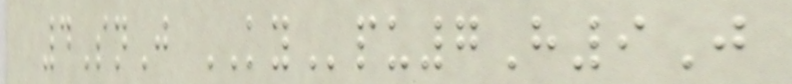4SnJ KYpu7H9J
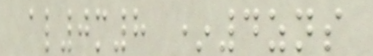al0m8 *4zns
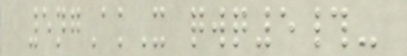5ngAkX qwq5#-
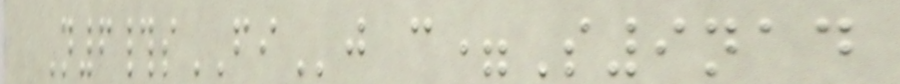N6#sFIj c=S9nad
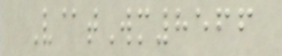V@tWm8566
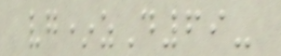vg*zD69-
